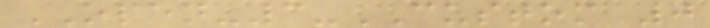OPEN-3-CUSTOM 0
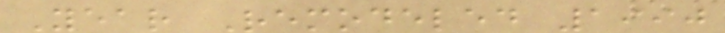Year Remodeled 1990
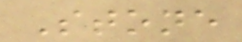Stone
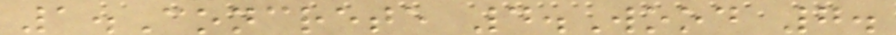1.Concrete 4.Wood 7.
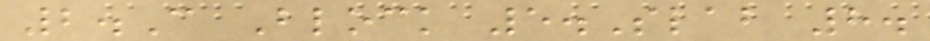2.C Block 5.Slab 8.
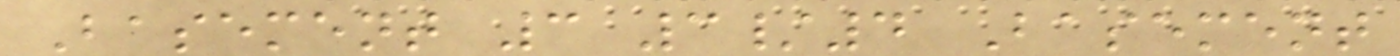Basement 3 3/4 Basement
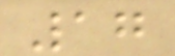17
